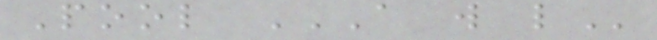Pool A W L
